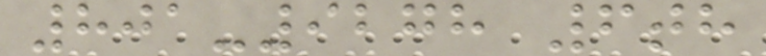801-9278 6th
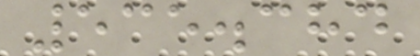535.384
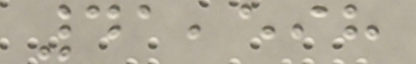41,598
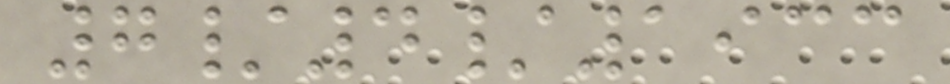7/4/1933
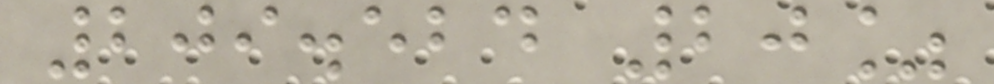209.524 20%
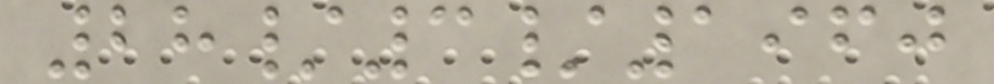28/3/1960
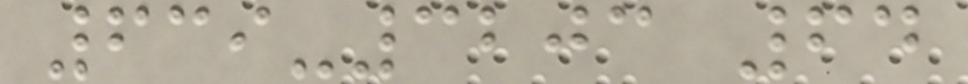639-3203 64
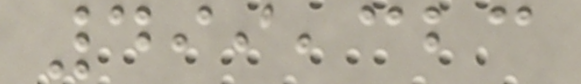499,323
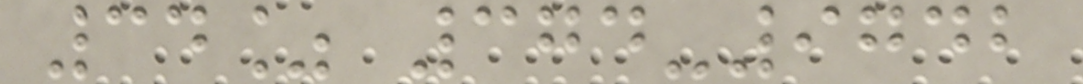34% 374-9742
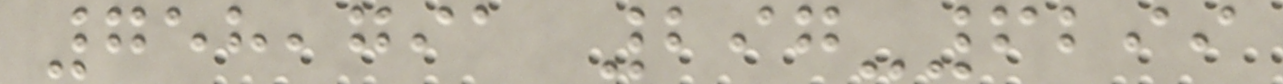758,791 297-6299
